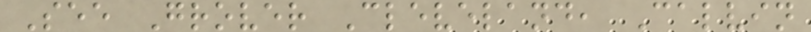See Grover Cleveland, Calvin
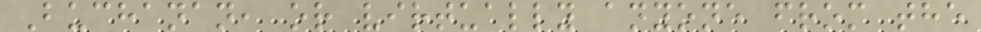Buchanan, or virtually anyone from the
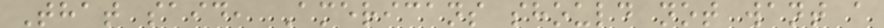That said, Americans should not want a
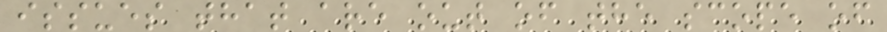issues that are out of the scope of
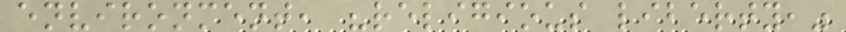environment, "religious liberty,"
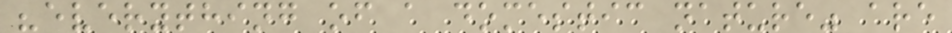"everything of a domestic nature" are
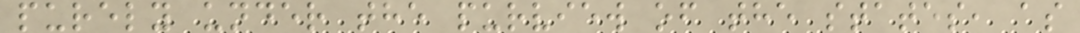purely under the purview of the states, as
